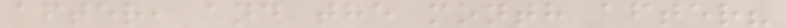after, and the month after?
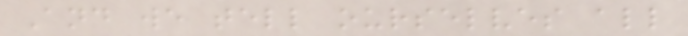And we tell ourselves all
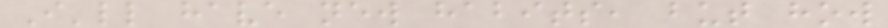I'll have new habits, but how
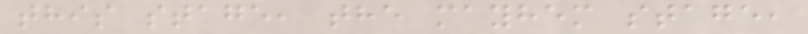this stage, the mayhem stage,
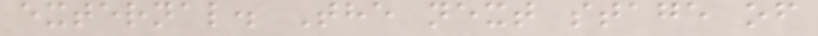external. The next stage of
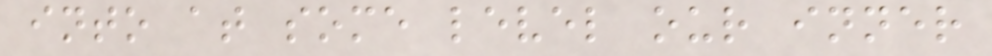into at some level our inner
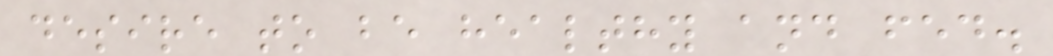desire to be healthy and fed.
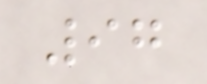97
